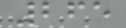265
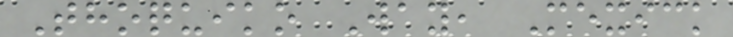Thoquiko Way, Mexick
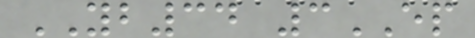YB34 3EP
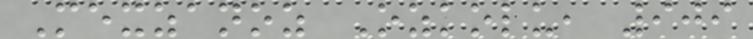Mexzanoz Ozkolu, 909
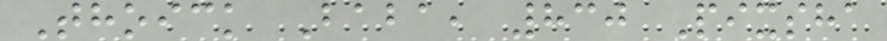Thoick Baba, 830 Pixsha
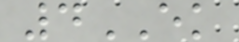4EK
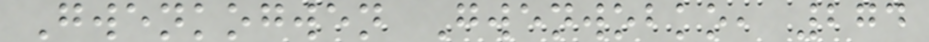Gwenkogwen Gwenwobko, 274
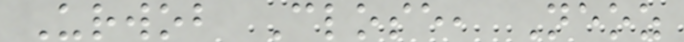Urwob Close, Neoz
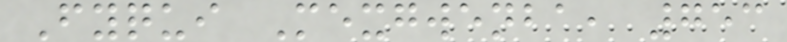Fyqui Mexgwenba, 753
